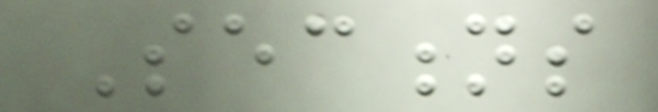Sections
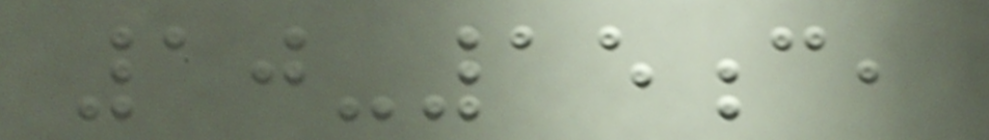10-15c,
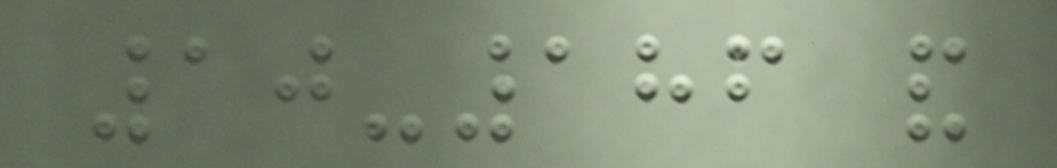10-186 and
